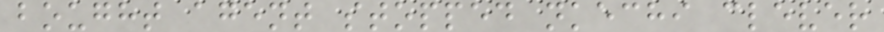bought agent stopped nkechi clever
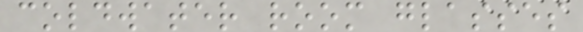coldwater room glasses
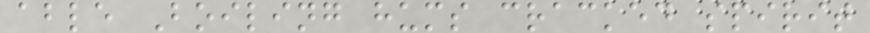able Boiling hums cracked spirit
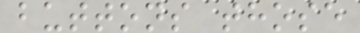buttons those
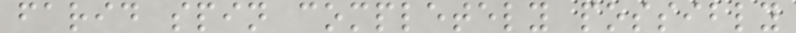farid spin completely possibly
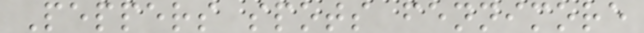Peppers spots fennimore
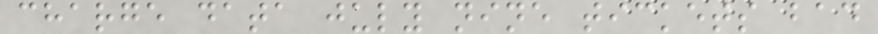charge data july nine tickets bad
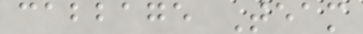cabbage Team
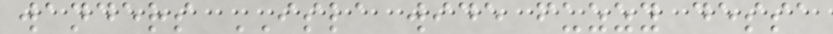wanders ISLA wide fuzzy dessa
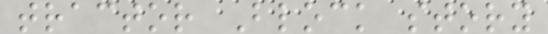tractor Block story
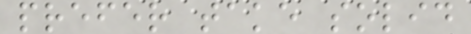prefer take solid
